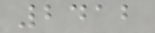2412
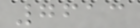7613
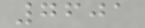7601
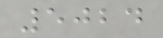5024
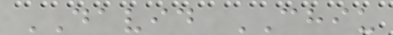DAVID CHIU
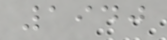1940
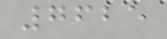7625
